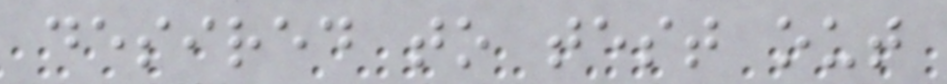desired to test out
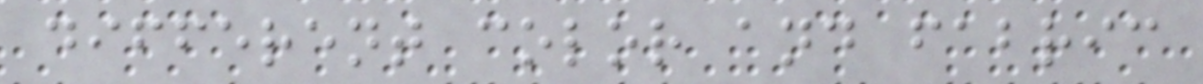different color and fabric
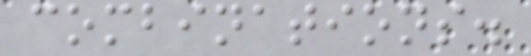combinations.
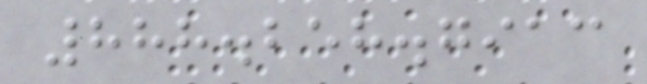888.258.7913
